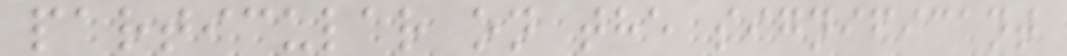particular on the significant
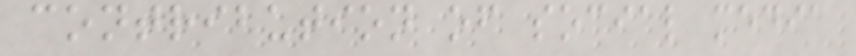contribution of social media
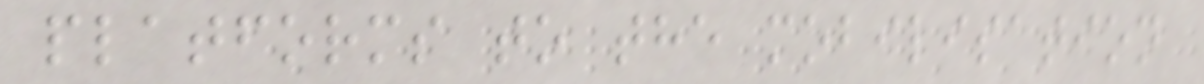platforms to the mobilisation
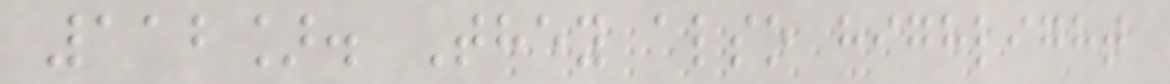112]. They also highlight
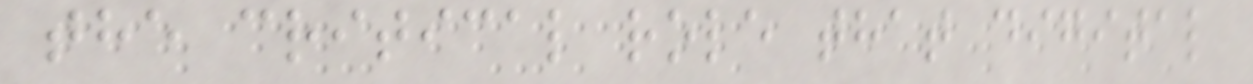the critical role that digital
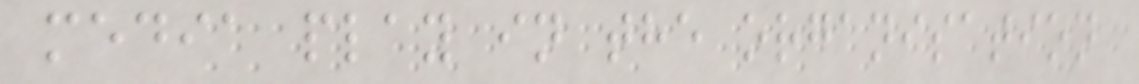media play in the organisation
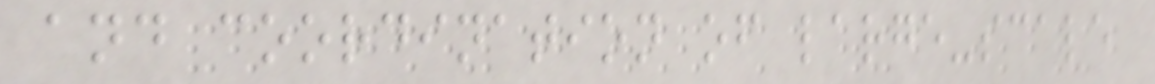and coordination of large-scale
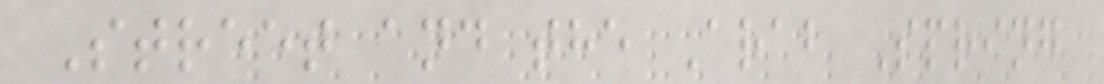Street and the Arab Spring
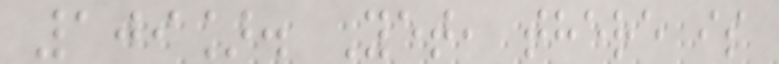109]. Yet, there is
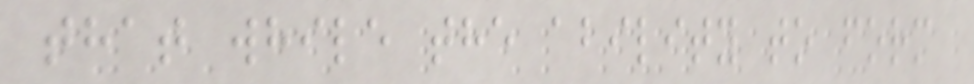that while the ability to form
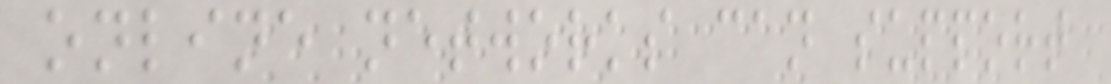online networks can support
